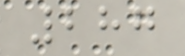287
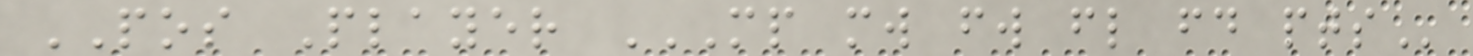POS Player MP MW FW FL FD PTS
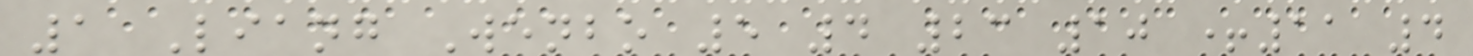1 Liang Wenbo 5 4 23 10 +11 4
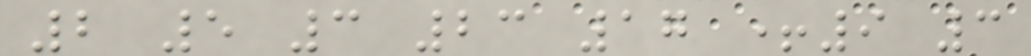2 5 3 23 17 +9 3
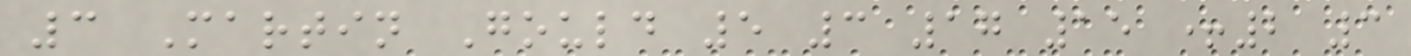3 Martin Gould 5 3 17 15 +2 3
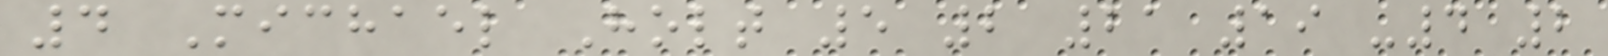4 Michael Holt 5 2 21 19 -4 2
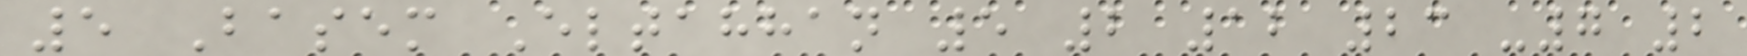5 Basem Eltahhan 5 2 12 23 -7 2
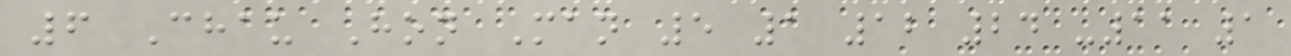6 Chau Hon Man 5 1 12 24 -11 1
